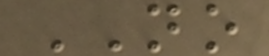NO
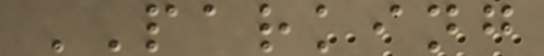PARKING
